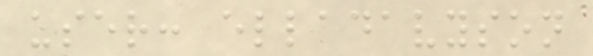user: elladavyson
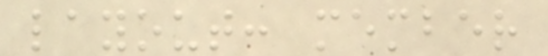layout: member
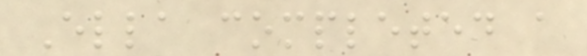Ella completed a
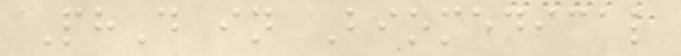PhD in Biomedical
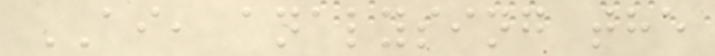AI, analysing the
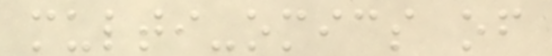multi-omics of
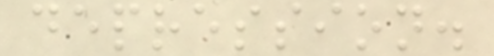depression.
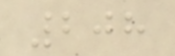208
